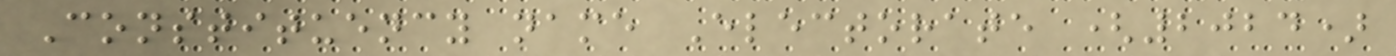Constituency name Electorate (2024)
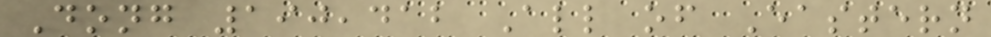Dong 190,412 All of Eastern
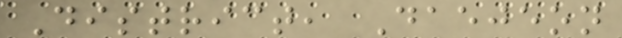District, Daejeon
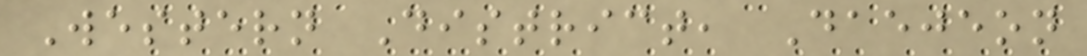Western District, Daejeon
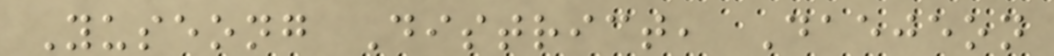Yuseong District, Daejeon
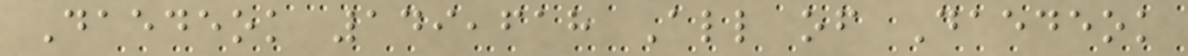Daedeok 149,618 All of Daedeok
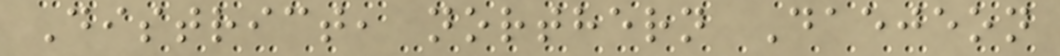District, northern Daejeon
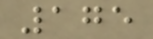175
